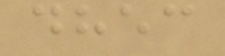dhec
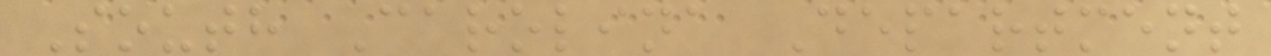South Carolina Department
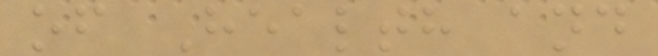of Health and
